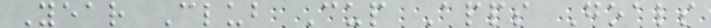Year Club Cup Apps Goals
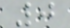0
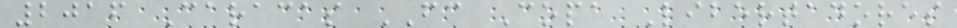2016 Caracas FC Copa Libertadores
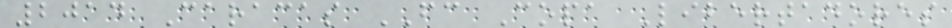2014 Caracas FC Copa Libertadores
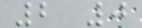2 0
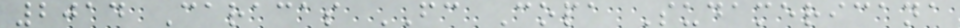2014 Caracas FC Copa Sudamericana
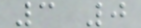3 0
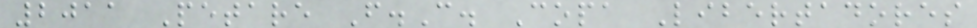2011 Petare F.C. Copa Libertadores
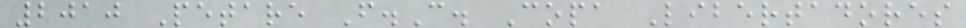2010 Petare F.C. Copa Libertadores
